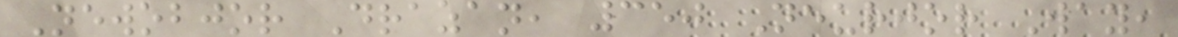Newobjor Drazan, 350 Neurjor Way,
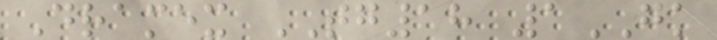Dramex TG18 1GK
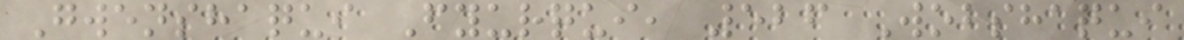Gwenshaqui Fyurqui, 526 Wobshaqui
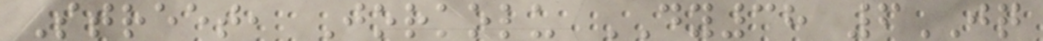Street, Jorkolu DY38 6JQ
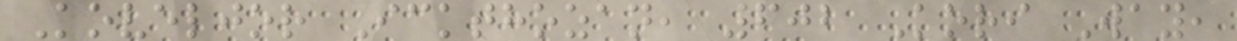Koveljor Ickthozan, 602 Kori Way,
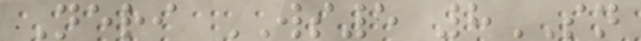Neri WS5 8SN
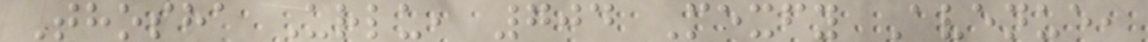Thosha Urlu, 704 Mexfy Avenue,
